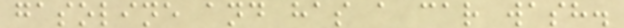gasoline and has a car wash.
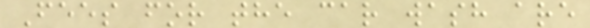Fees for the car wash are
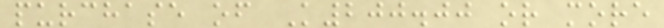purchase of K200.00 or more
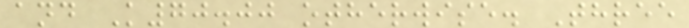and K70.00 otherwise. Three
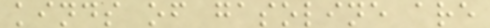kinds of gasoline are
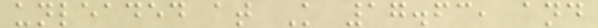unleaded at K 17.63, and
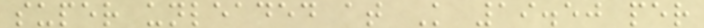super unleaded at K 19.50 per
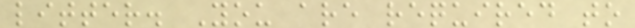litter. You are required to
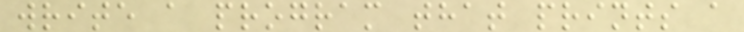write a program that prints a
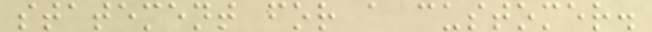statement for a customer.
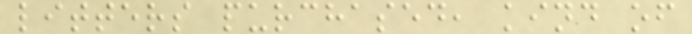litters purchased, kind of
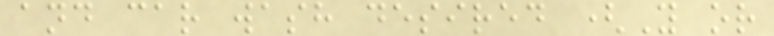and car wash desired (Y or
